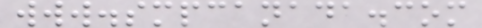www.smpcanada.com
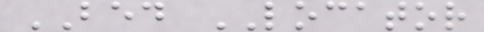BED LOCATOR
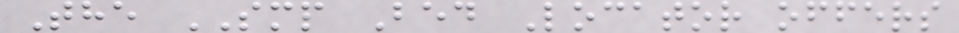The SMP Bed Locator offers
